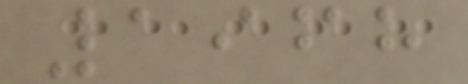1968
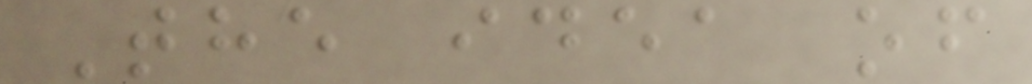The idea of
